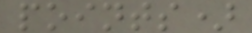points)
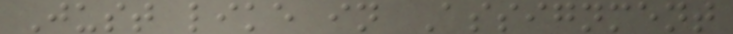Just like in Assignment
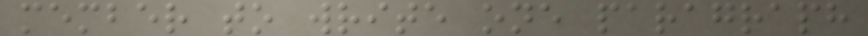member to write one paragraph
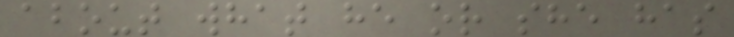about what he or she has
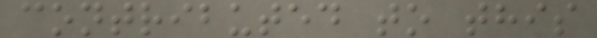contributed to this
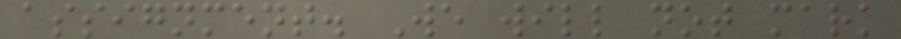assignment. We will not mark
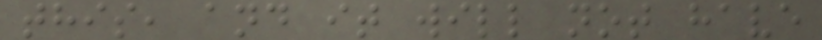this, and it will not have
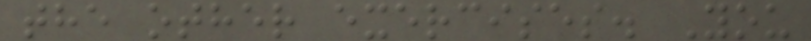the other exercises. You
